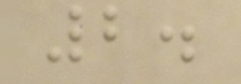2.
